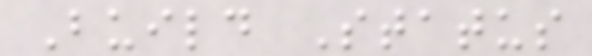Build Status
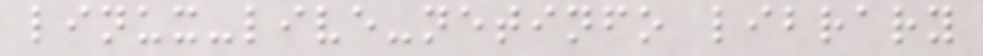linux-live-netinfo library
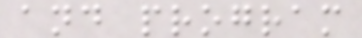and program
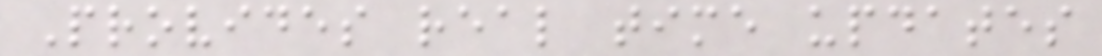Provides real time updates
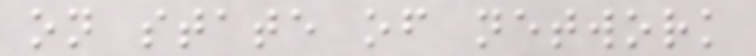on state of network
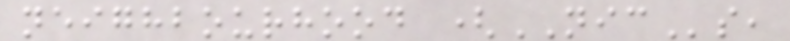neighbourhood (NICs,
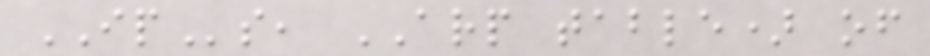IPs, ARP table) of
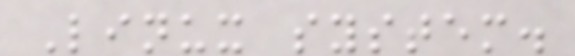Linux system.
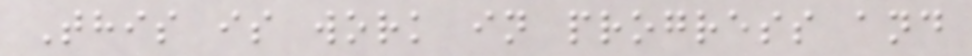This is work in progress and
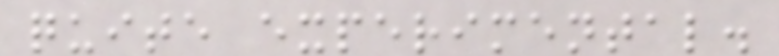quite experimental.
